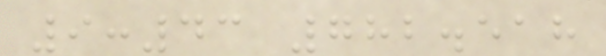9:43 782.518
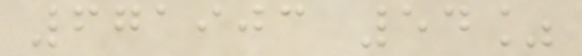671903 54%
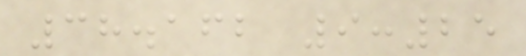38.162 9:25
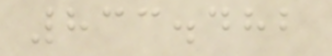833.482
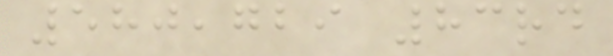580,729 83rd
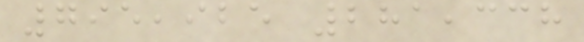795,925 281,338
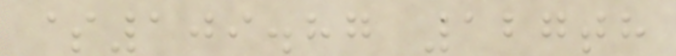$109.87 127th
